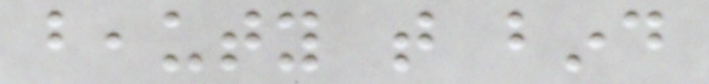beauty that bind
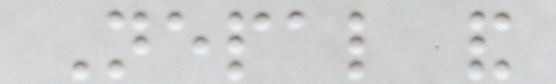Nepal and
